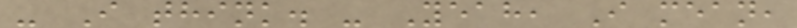- I think. - Yeah, I mean,
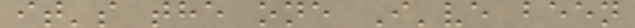it's the one I've been
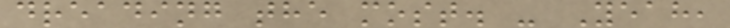dreading the most. - Yeah,
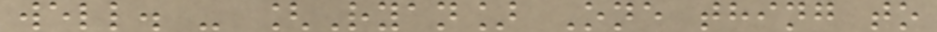well. - [Ryan] One thing to
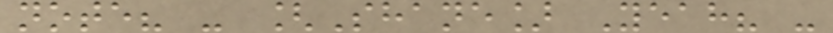note? - [Shane] Yeah? -
